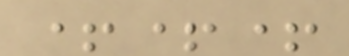+++
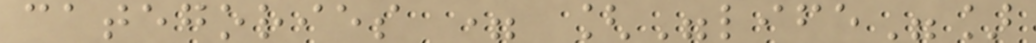categories = ["life"]
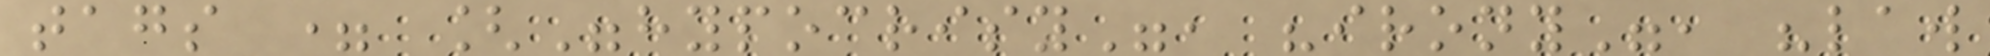tags = ["hypocrisy", "irony", "law
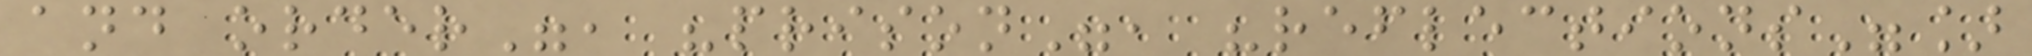and order", "prison", "reflections"]
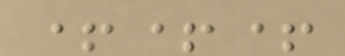+++
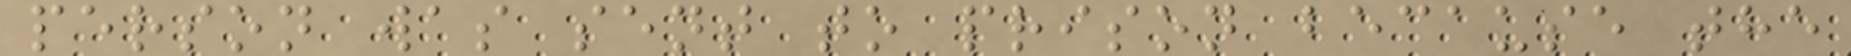person was sent to prison because the
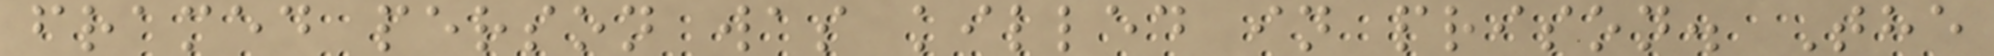framed person was killed in prison. The
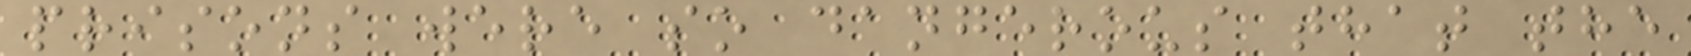prisons were so dangerous that the
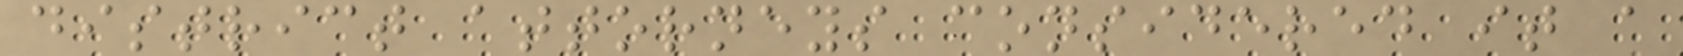district attorneys considered it a
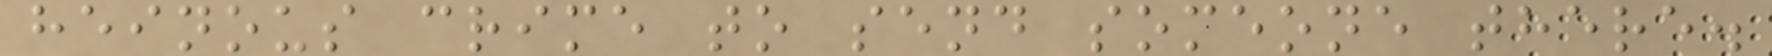heinous crime to send someone there.
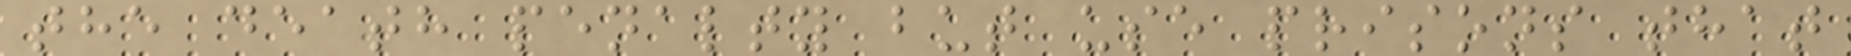the death penalty but use prisons that
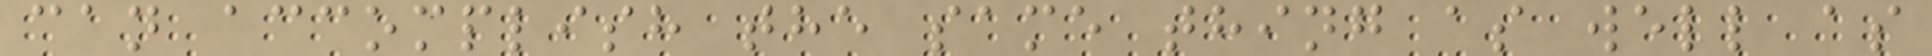can accomplish the same thing as well as
